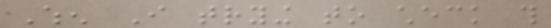When I trying to check this
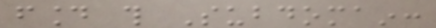found this Subdomain:
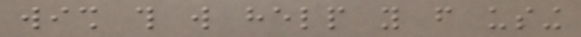wish this will help you from using
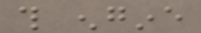this engine
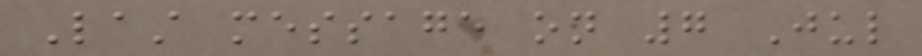Last message on 7 Jul
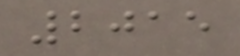2015
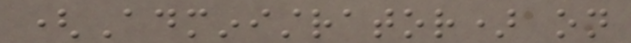(Administrator) on
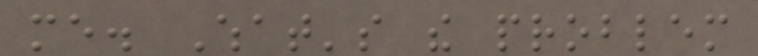me. What's the problem
